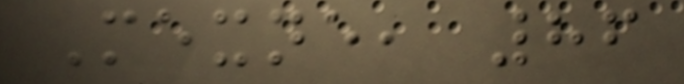Mexne, 86
